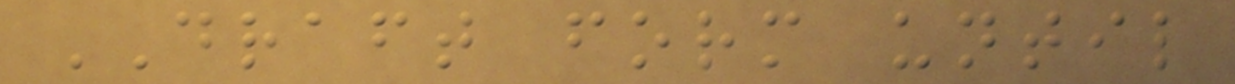DRAFT form until
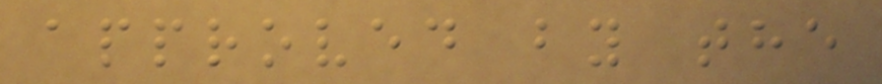approved by the
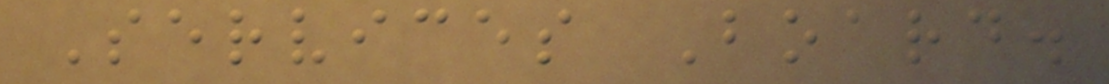Services Board.
